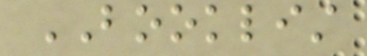BOOKLIST
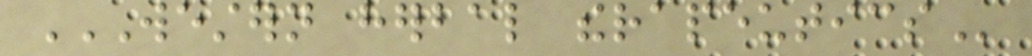WESTERN HERBAL THERAPEUTICS
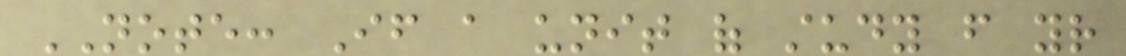NOTE: If a unit of study from your
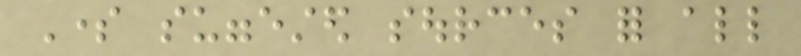Some suggested sources for all
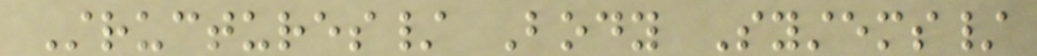Structures/ Body Systems/
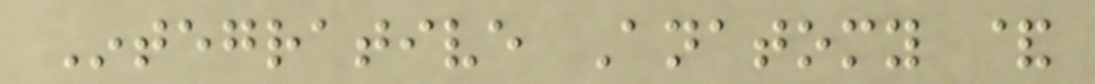Integrative Anatomy &
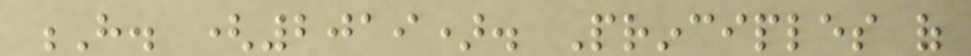H. (2019). Principles of
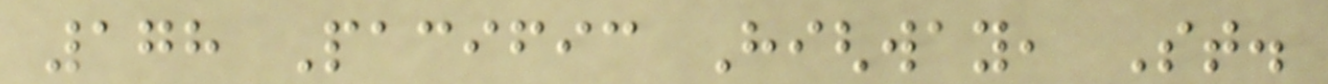178 Pacific Highway, St.
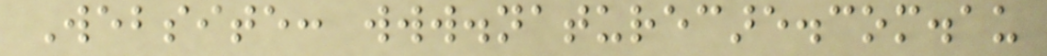Website: www.naturecare.com.au
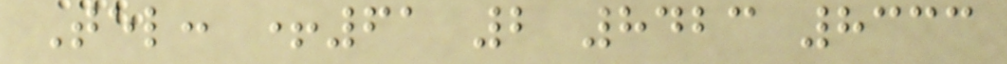Tel: +61 2 8423 8333
